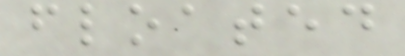floated
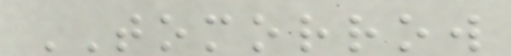TOMORROW
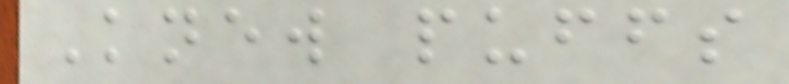Knew puffs
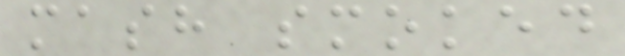mash smoked
